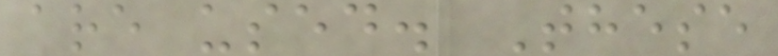are used. These
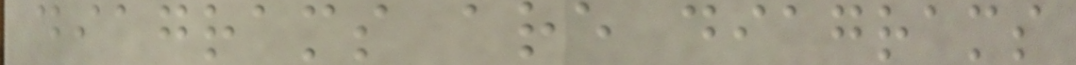diagrams are diagrams
